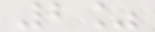2%
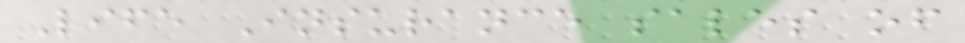Life Insurance sales of
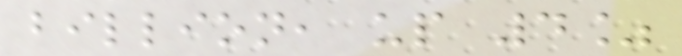billion, up 4%
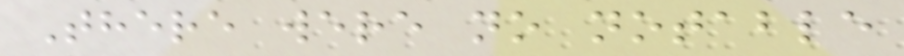There were no notable
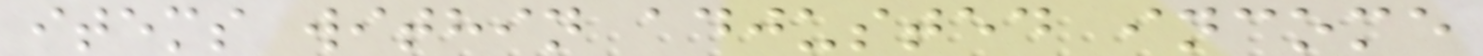items within adjusted income
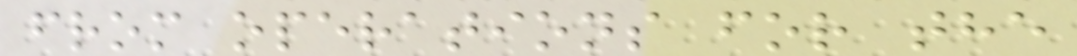from operations for the
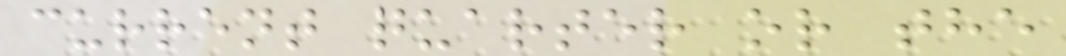current quarter or the
